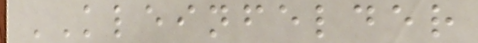KLEINFELDER
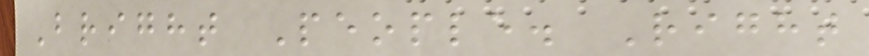Bright People. Right
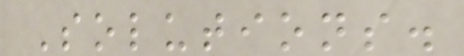Solutions.
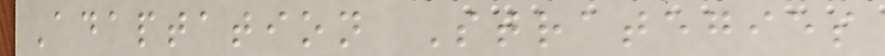Adaptation Strategies
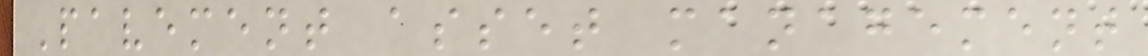Pavement asset management
